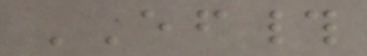EF#
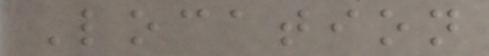Location
